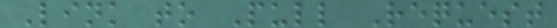Link to Pull Request
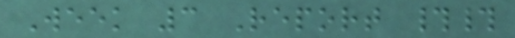Week 3 Report ##
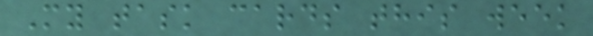My task cards this week
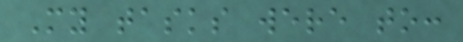My tasks were to:
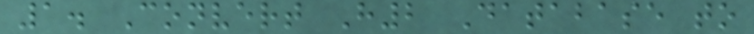1. Convert H2 Database to
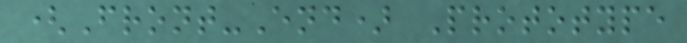(Front-End) Prototype
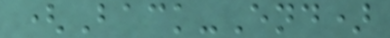(Back-End)
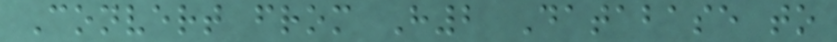Convert from H2 Database to
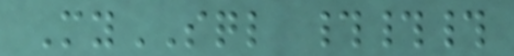MySQL ###
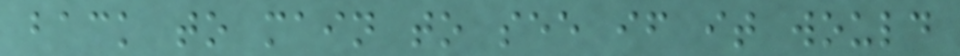back to main to see if it would
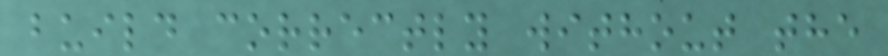build correctly without the
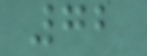72
